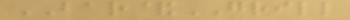BAR&GRILL
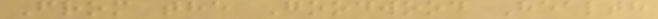From the Goodwood Health
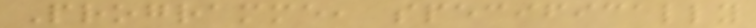Programme, specifically
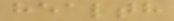health
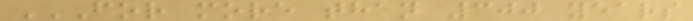FOR MORE THAN 300 YEARS
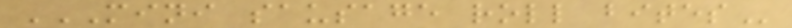MINI SAUSAGE ROLL BITES
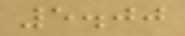5.00
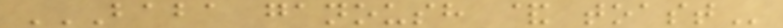BABA GANOUSH & TOAST
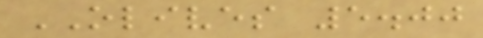OLIVES 5.00
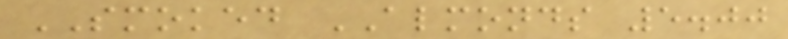SMOKED ALMONDS 5.00
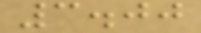3.00
